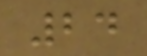24
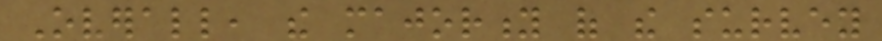Overall, the majority of the survey
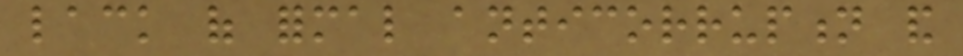lack of formal anticorruption and
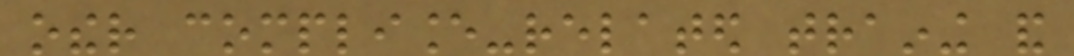other compliance-related training and
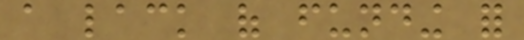a lack of funding for
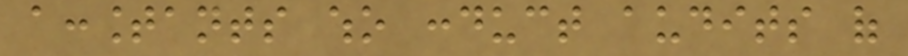accountants who conduct audits of
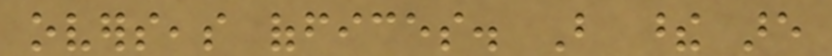overseas offices. But these are
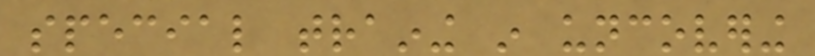special training in uncovering
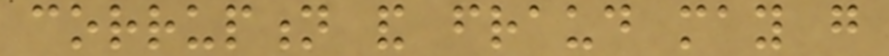corruption and fraud may go
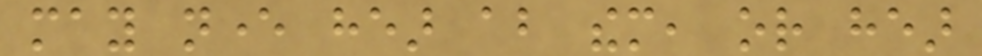may never hear about them, or hear
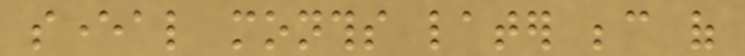several months later because of
